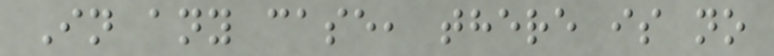In any case, there is no
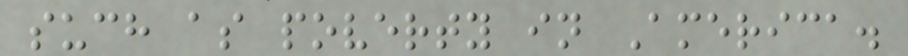such as poverty in America.
